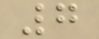7
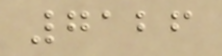7126
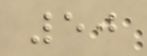50
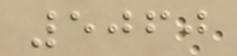5060
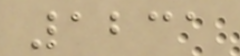1231
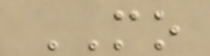MO
